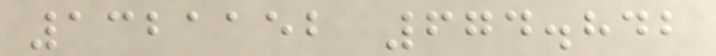1321152 674.842
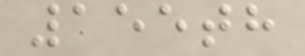155th
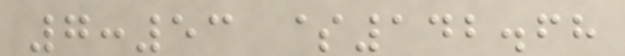7:53 $142.68
